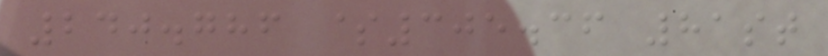240.786 $305.36 81st
